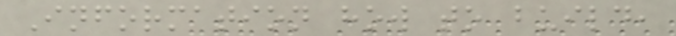Information how to build,
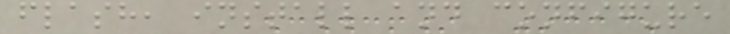flash, install and configure
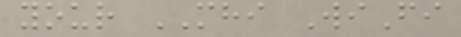your MHI WiFi
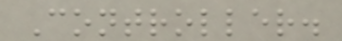Controller.
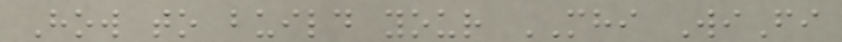How to build your MHI WiFi
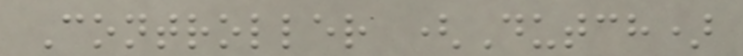Controller (Dutch)
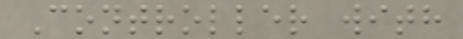Controller with
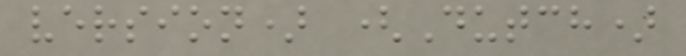version) (Dutch)
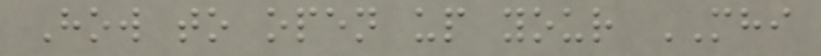How to open up your MHI
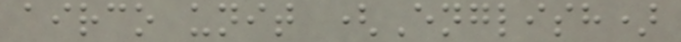airco unit (English)
